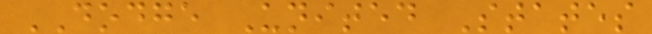DODGE United States
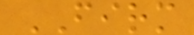FIRM
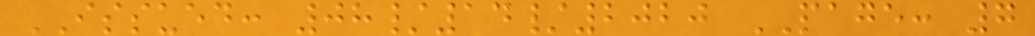ISSUED: 08/14/2020 PAGE: 7
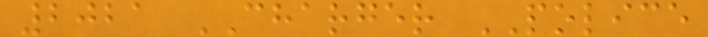2021 CHARGER POLICE
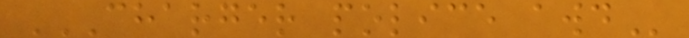CHARGER POLICE AWD
